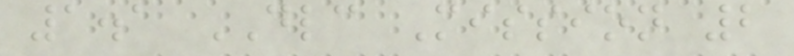1.1 DLC Mission 2
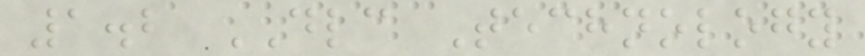1.2 DLC Technology
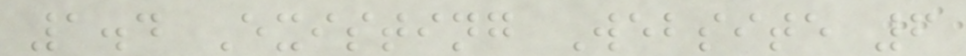1.4 Existing Website 6
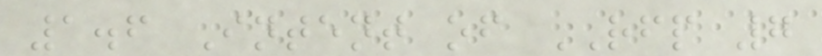1.6 Intent of RFP 7
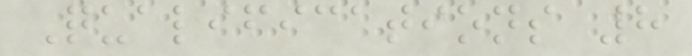Qualifications 8
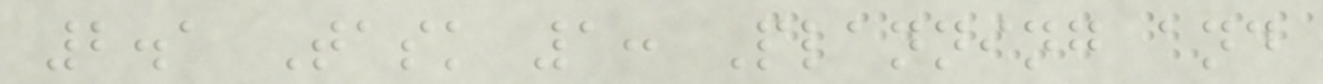2.1 Task 1: Planning and
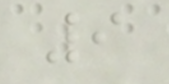9
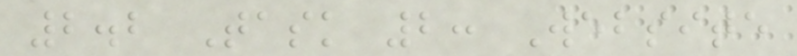2.2 Task 2: Website
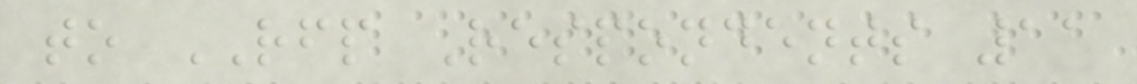to RFP Respondents 11
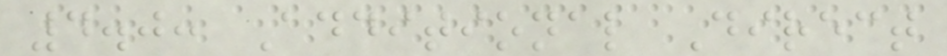4.0: Additional Direct
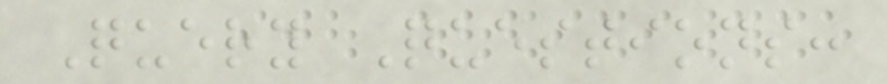Query Questions:
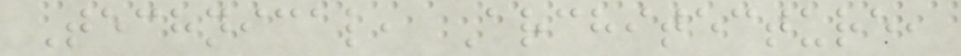Technical, Architecture,
